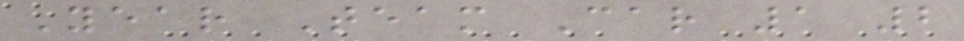Year Team Car 1 2
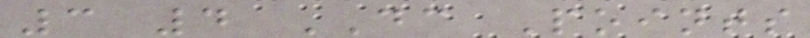3 4 DC Points
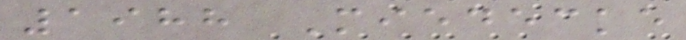1988 Miedecke
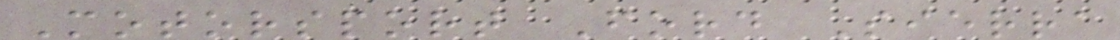Motorsport Ford Sierra
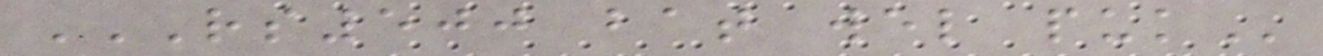RS500 BAT WEL PUK
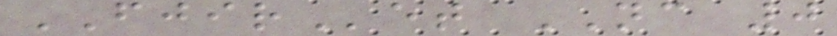FJIRet NC 0
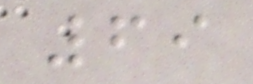69
